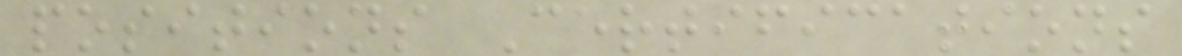positions Certifications
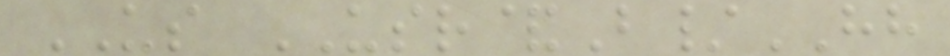US USR&B/HH
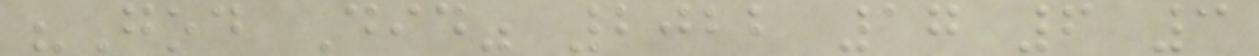"God Did" 2022 17 6 3
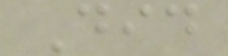Did
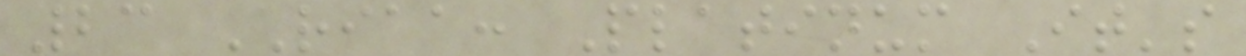23 RIAA: Platinum It's
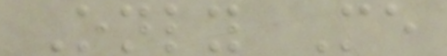Only Me
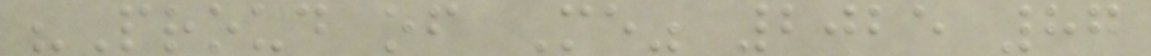"Proud of Me" 2025 87
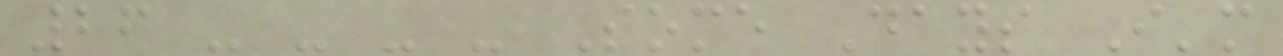26 - - - - Some Days I'm
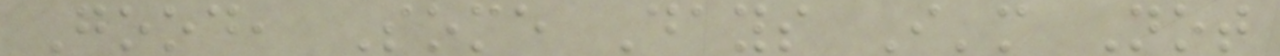Good, Some Days I'm Not
